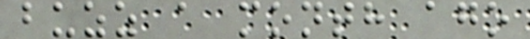buzz a month ago
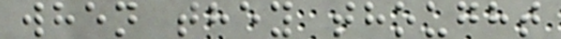when they thought
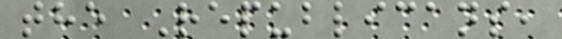the Republicans,
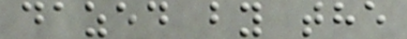dazed by the
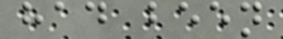had been
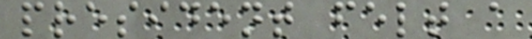president felt a
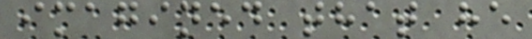imagined that he
